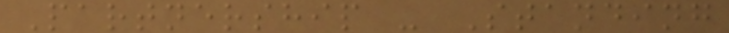Partnership - Standing
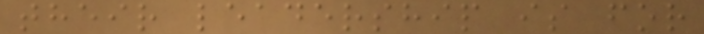their leadership is for
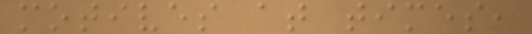motives at times,
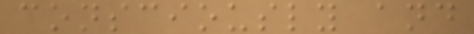consciously and
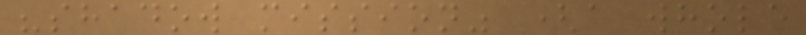"shadow mission" (a whole
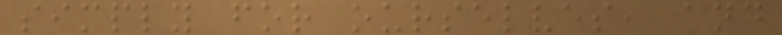simply for ourselves, and
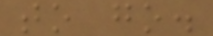to go.
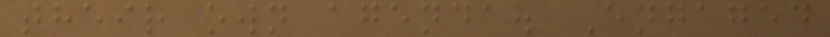their own agenda. Engaged
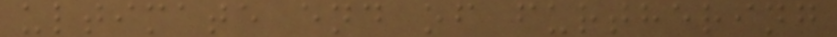ultimate end of furthering
